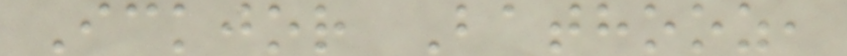Ickjor Bathooz,
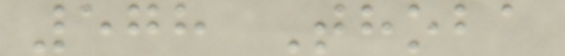578 Thoba
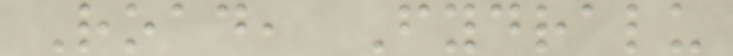Road, Fydralu
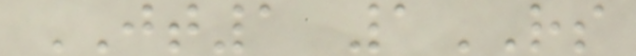JT1 1RS
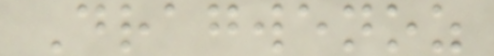Dragwenoz
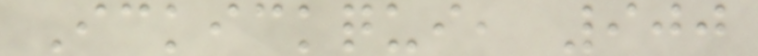Ickickqui, 900
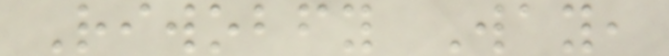Riwobfy Way,
